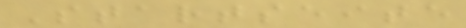Startseite
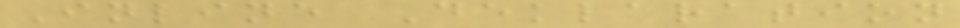Inline Deklaration
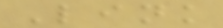Link
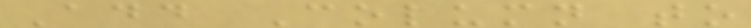Add Column to
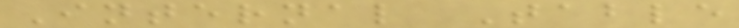Internal Table
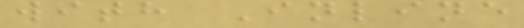with Inline
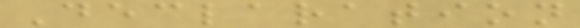Declaration
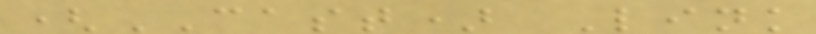(CAST) Link
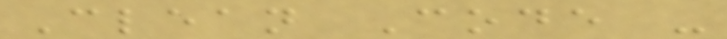Clean Code -
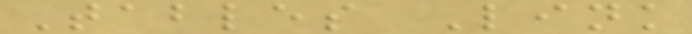Tables Link
